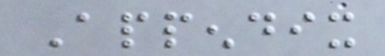Appendix
